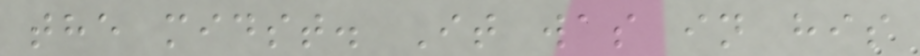the midst. It was in his
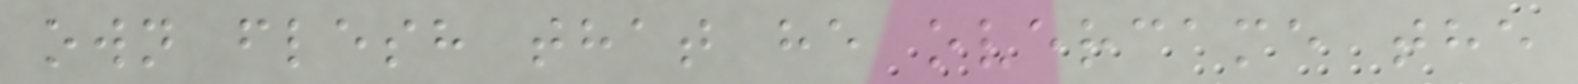own flesh that he overcame the
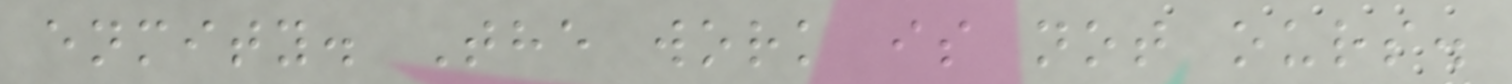enmity. The work is not ours.
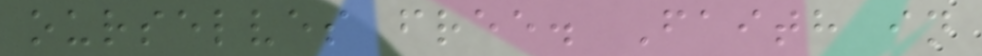ourselves free. Faith in
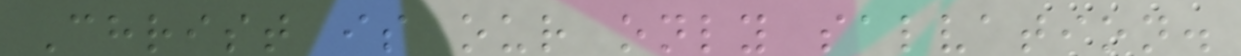Christ is our only salvation.
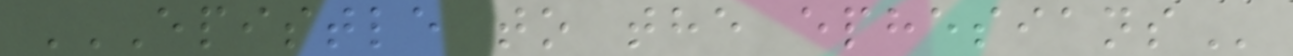EPISTLE TO THE EPHESIANS
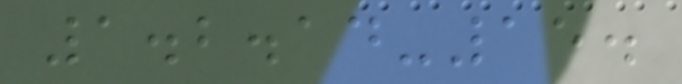1.2.14-15.
